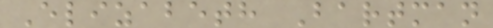Elizabeth Bartman
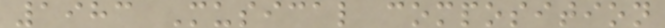1983 Musical composition
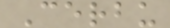Cerbu
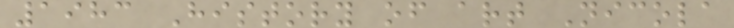1983 History of art Nicola
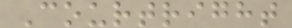Courtright
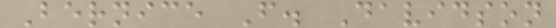Bernice F. Davidson
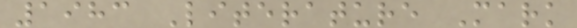1983 Literature Mark
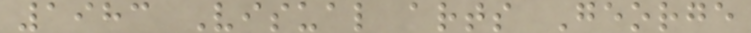1983 Visual arts George
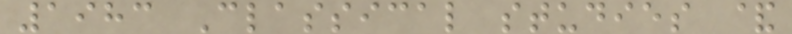1983 Classical studies &
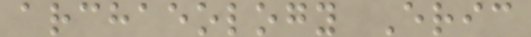archaeology Eric
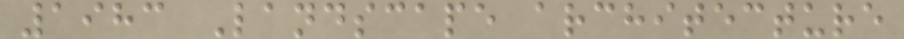1983 Landscape architecture
